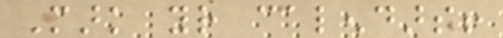Mark your calendars!
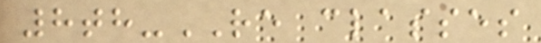8th-RE classes
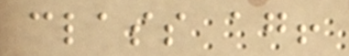class again!
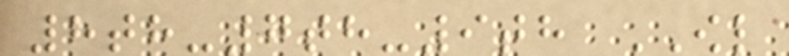8th-7th-9th OWL
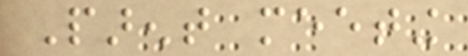Parent meeting
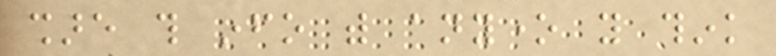share this info with anyone you think
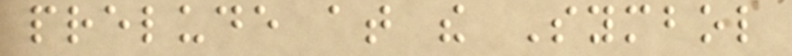prelude at the Symbol
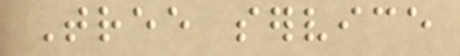Tree service
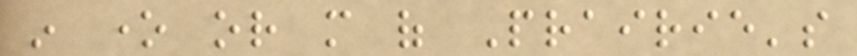in one or more of Prairie's
